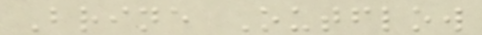Brine Outflow
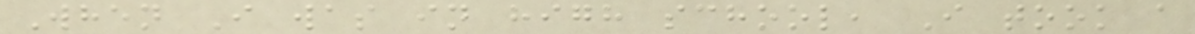When I was in high school, I took a
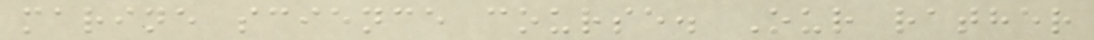marine science course. Our rather
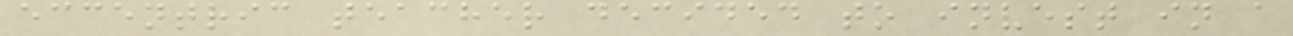eccentric teacher decided to invest in a
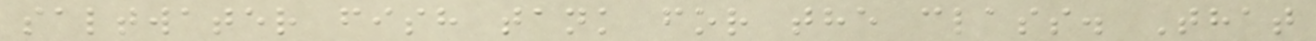saltwater fish tank for the class. That
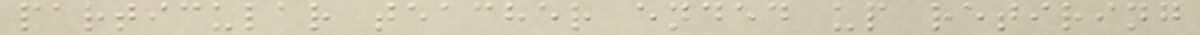particular teacher ended up retiring
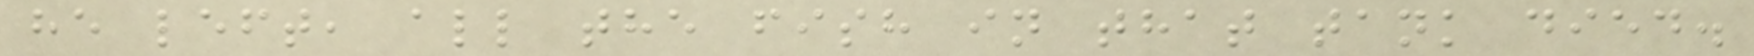he left, all the fish in that tank died.
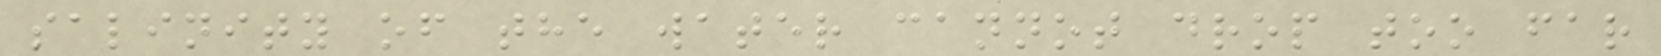salinity of the water cannot drop too far
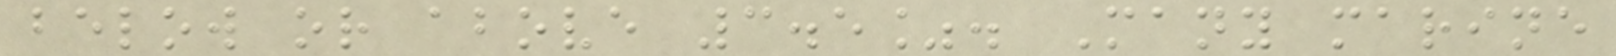below or above 3.5%. Many marine
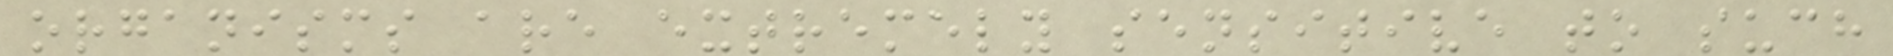organisms are extremely sensitive to such
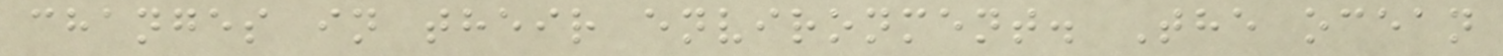changes in their environment. The ocean
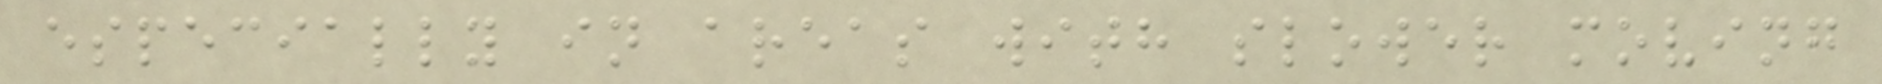especially in areas with slower moving
